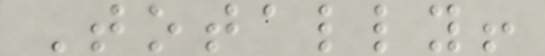Totally!
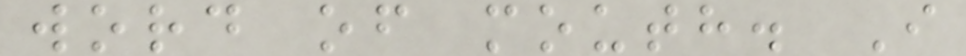word of mouth. I
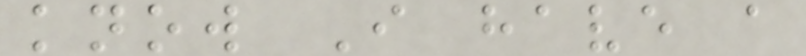know I have a
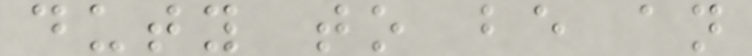duty to be an
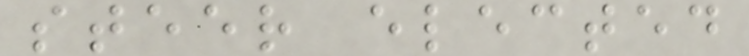steer elected
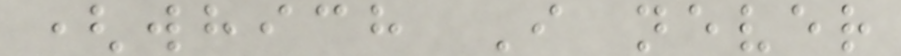(which I never
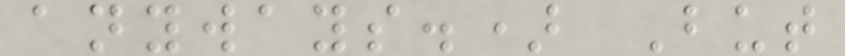anyways.) But
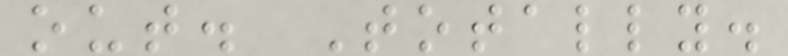out. Totally.
